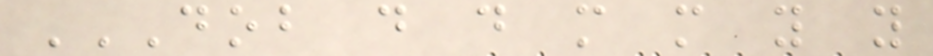DOB D D M M Y Y
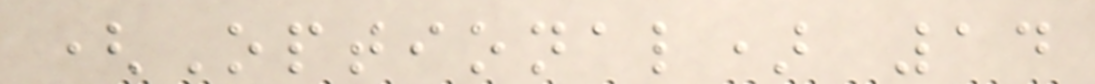(Optional) 14
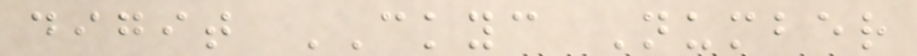digit CKYC Number
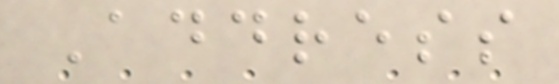Address
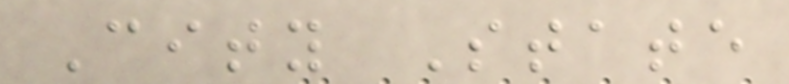City State
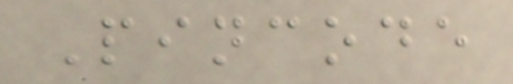Pincode
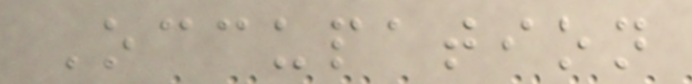Occupation
